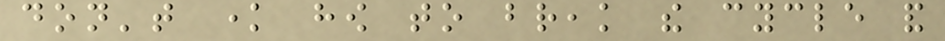don't know how to break the cycle and
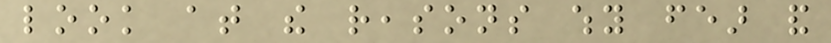look at the reasons why fear and
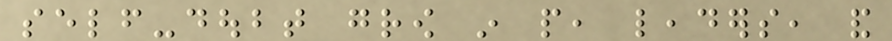self-doubt grow in people, leaders, and
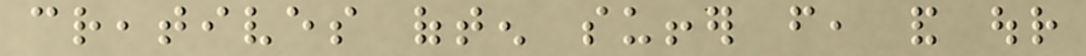creatives often suffer from, and our
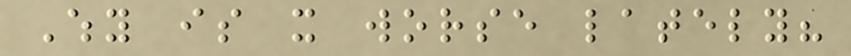Why is it worse lately?
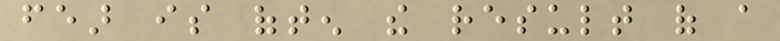fear is often the result of a
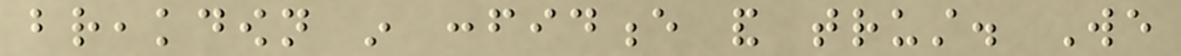breakdown in confidence and trust. We
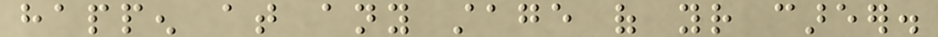happen at any stage of your career.
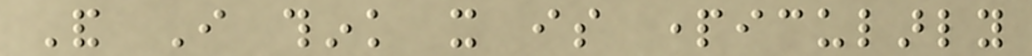And I think it is particularly
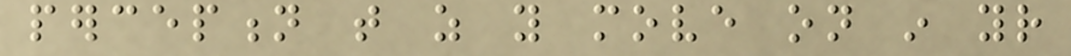perception that as you move on in your
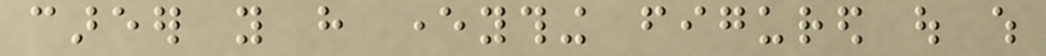career you have everything figured out which
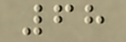68
